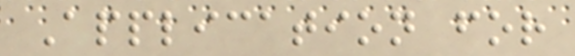Application for
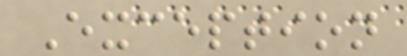Exception
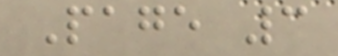Page 3
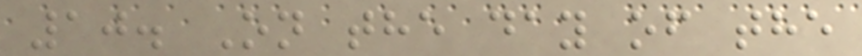10. On the day of the
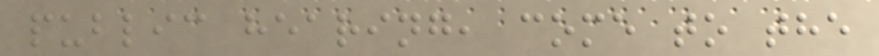public hearing, come to the
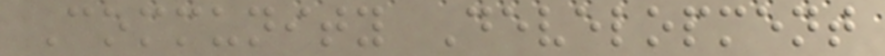Community Development
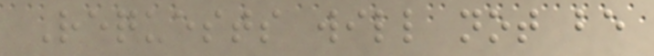Requests will not be
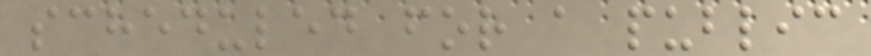scheduled for a public
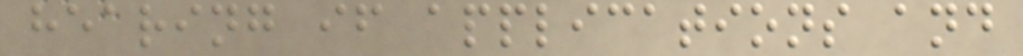hearing if applications and
